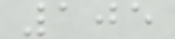105
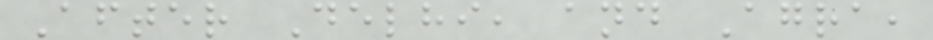After Delhi, and Agra,
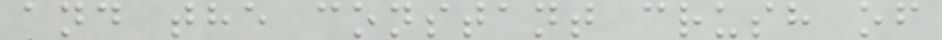and the constant crush of
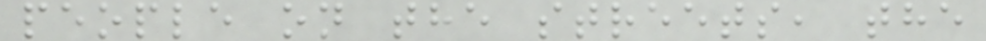people on the streets, the
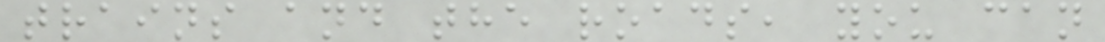trains and the roads, you can
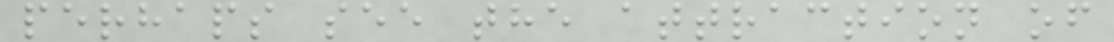perhaps see the attraction of
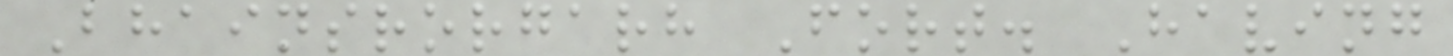Bhainsrorgarh Fort. Having
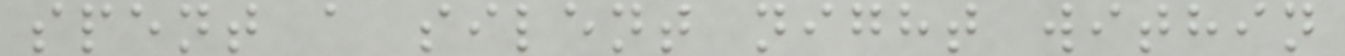spent a silent night within
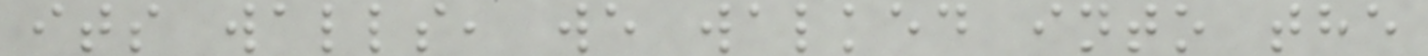its walls, we walked into the
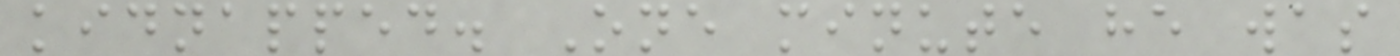kidnapped. One minute he was
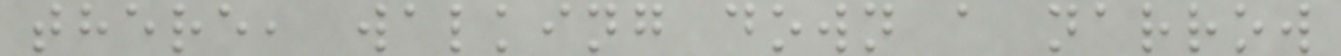there, walking down a narrow
